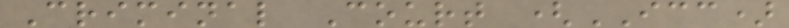Criminal Court (ICC)
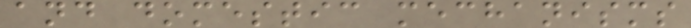and domestic mechanisms
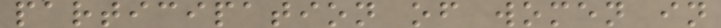participation of women in
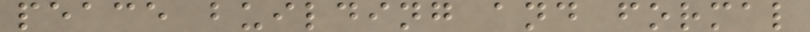peace building and formal
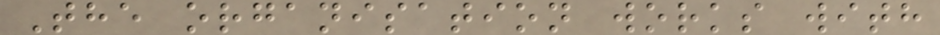The organisation works with
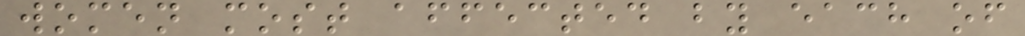women most affected by each of
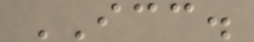ICC.
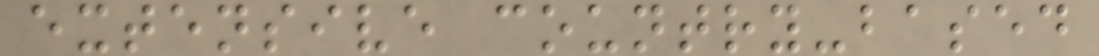extensive country-based
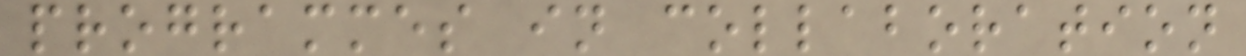programmes in collaboration
